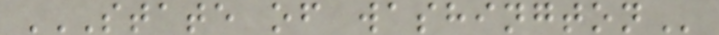STATE OF WASHINGTON
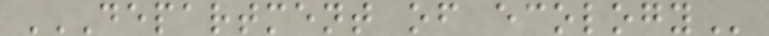DEPARTMENT OF ECOLOGY
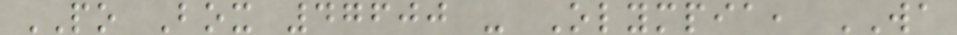PO Box 47600 - Olympia, WA
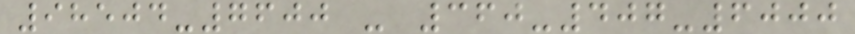98504-7600 - 360-407-6000
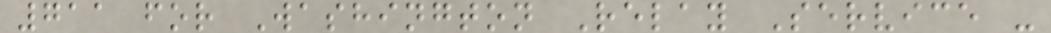711 for Washington Relay Service -
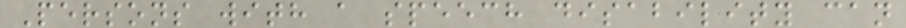Persons with a speech disability can
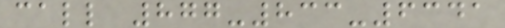call 877-833-6341
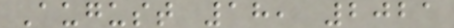August 18, 2021
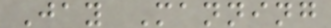Jay Manning
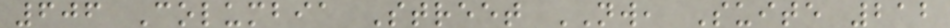606 Columbia Street NW, Suite 212
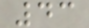43
